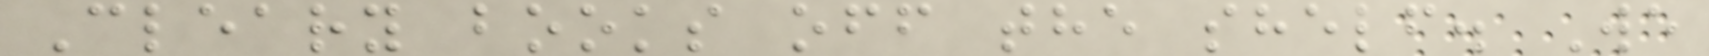Cleary books off the shelf. We
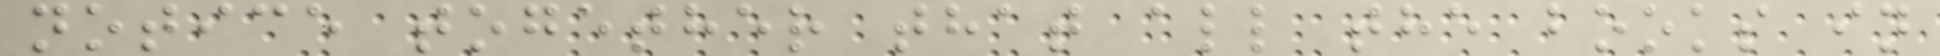notice together that all the books in
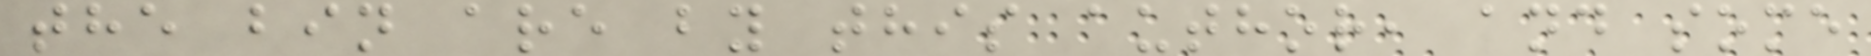the bin are by this author, and some
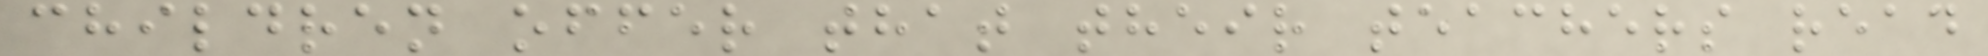children offer that their teachers read
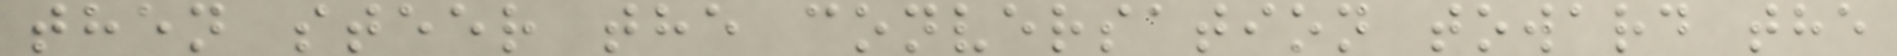then steer the conversation toward the
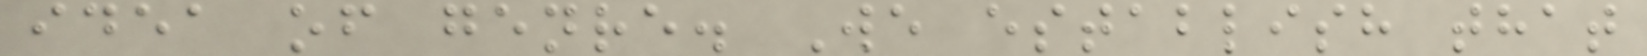idea of genre. We establish that
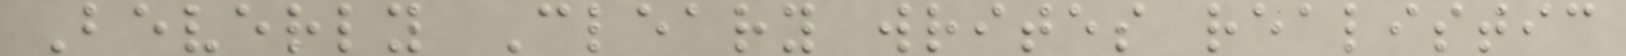Beverly Cleary writes realistic
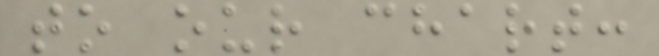to our chart:
